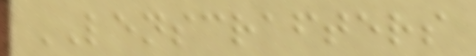LENSCRAFTERS
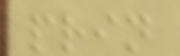prin
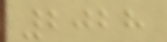2028
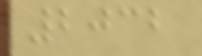2032
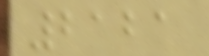2121
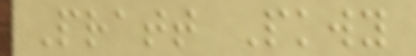Pratt Pkwy
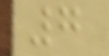7
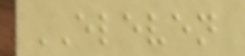ELEVEN
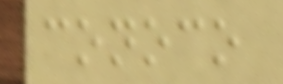conoco
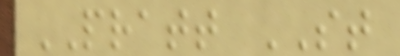PRATT ST
